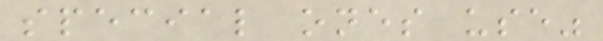special ones use"
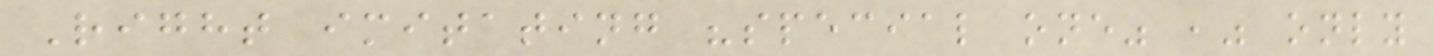Right imitating "special one" ," only
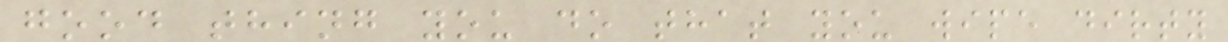good thing you do that you wipe dirty
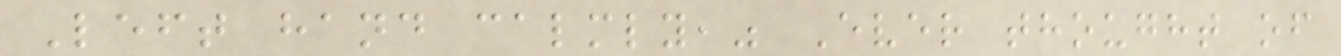Left hand calmly," Ever thought of
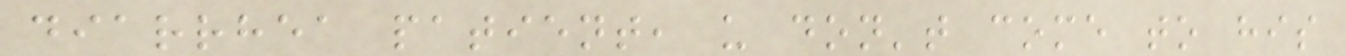diarrhea patient, u don't come to his
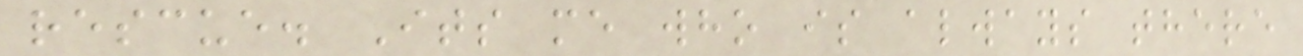rescue. Its me who is always there
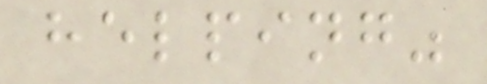helping"
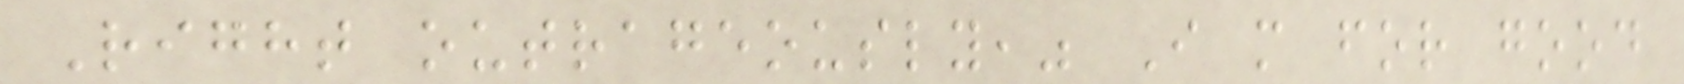Right outrageously," I m for good
